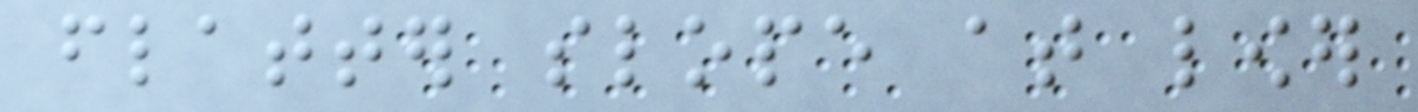flatter slope at lower
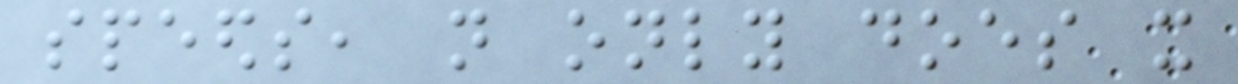speeds, not only does it
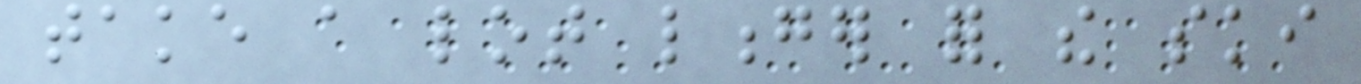take a lot longer for the ski
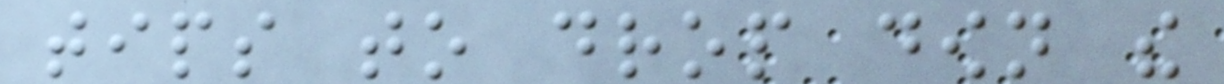tips to drop down the
